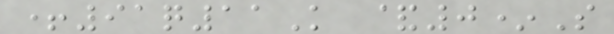+91q11K &0*S
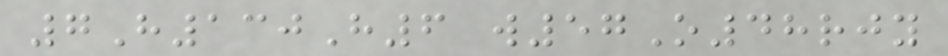7H130H6 w57O48rjy
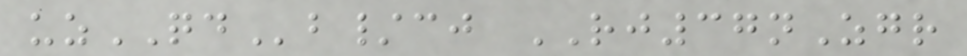uzQDb/cj RJ37nZgr
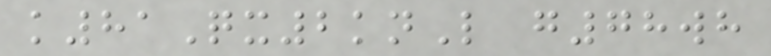k81Qx2knL g78wh
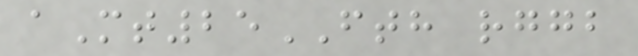aMt25FTH rggb
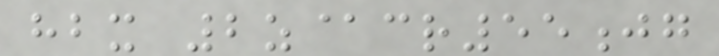hbx 2z@cr55jg
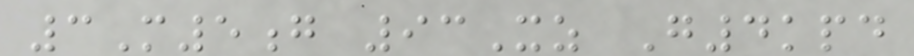3M5g 93Xz G4kpd
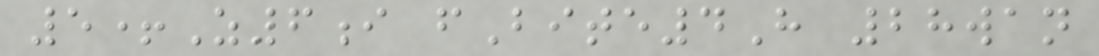5+Z6i fBite4H 28wan
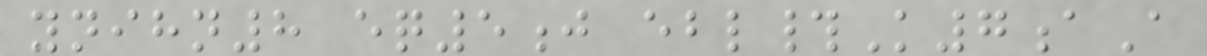ynihn8 eq5j ebl#K7aA
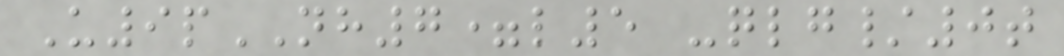U9pNH7=l5 -qlg/0t
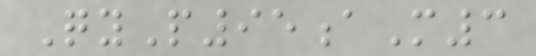QyP95aM3
